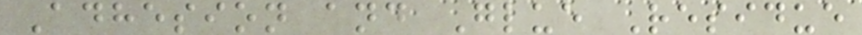Adhesion and Glue Residue
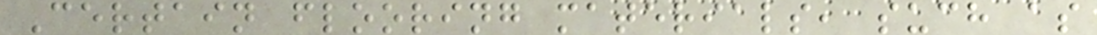Certain flooring materials, such as
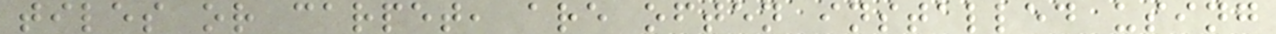tiles or carpet, are often installed using
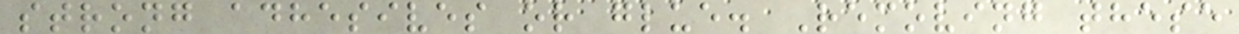strong adhesives or glue. Removing these
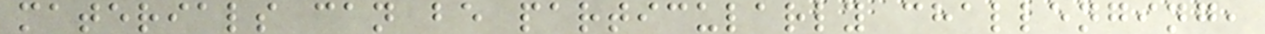materials can be particularly challenging,
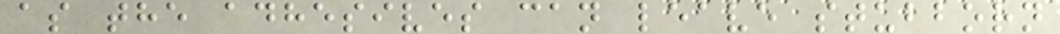as the adhesives can leave stubborn
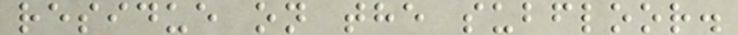residue on the subfloor.
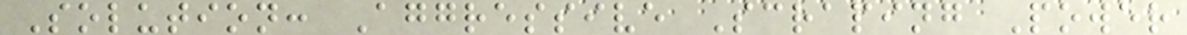Solution: Aggressive Scraping Power
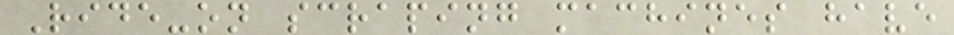Ride-on scraping machines have
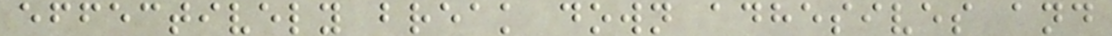effectively break down adhesives and
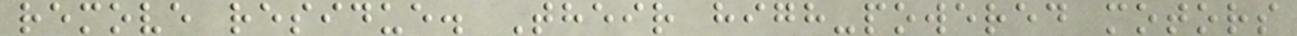remove residue. Their high-powered motors
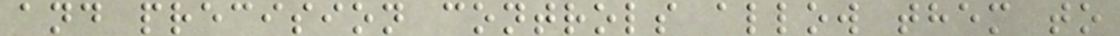and precision controls allow them to
